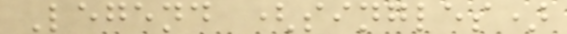Legend (singles)
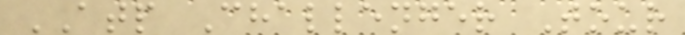ATP Challenger Tour
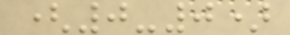(0-0)
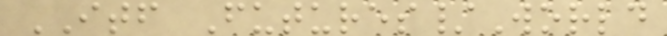ITF Futures/World
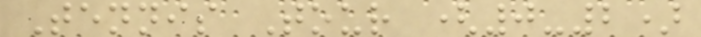Tennis Tour (0-2)
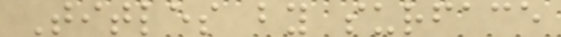Titles by surface
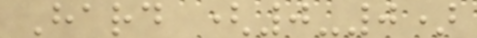Hard (0-0)
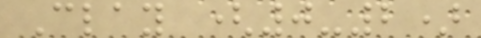Clay (0-2)
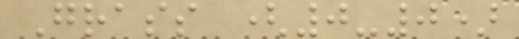Grass (0-0)
